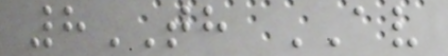8TH AV
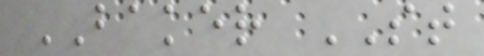BAKER ST
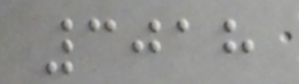3018
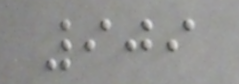909
